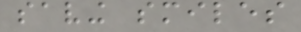saving smiles
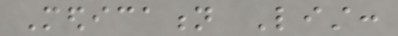Medication List:
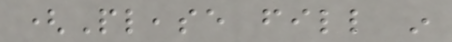(Please fill in
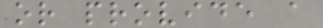or provide a
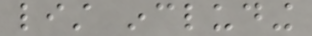list including
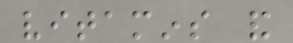vitamins and
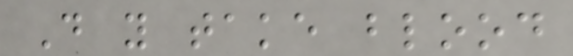Do you take blood
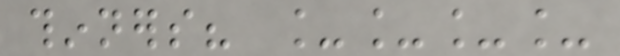thinners? ____
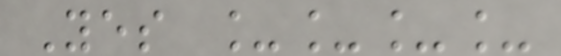Yes ____
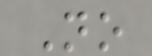No
